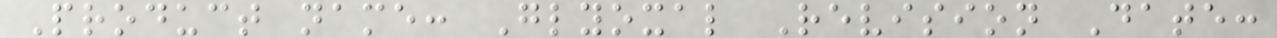Product name: Glyoxal Revision Date:
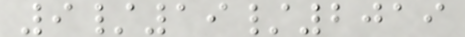9/19/2019
